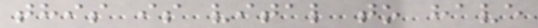this is vital to have
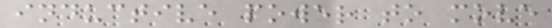inductive power to move
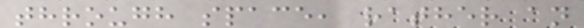through space, rather an
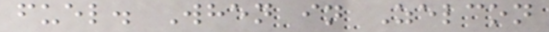fuel. When in Zelcon
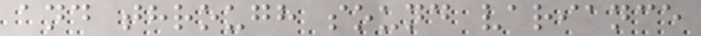and through sound variance
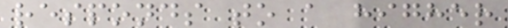responds to a higher
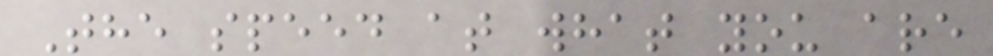The speed at what you are
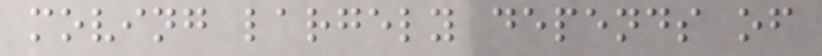moving largely depends of
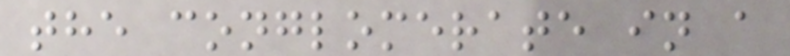the conglomerate in a
